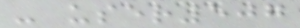- user507
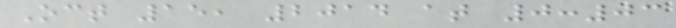Oct 15, 2014 at 0:03
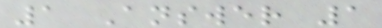1 Answer 1
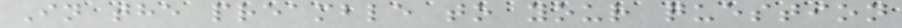In the preamble to your question
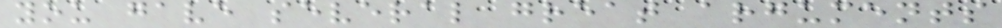you gave several great arguments
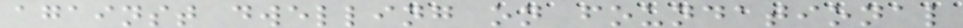against dwelling on foundational
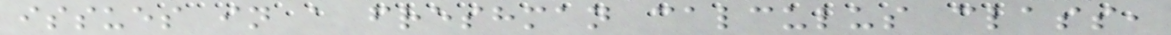issues in a freshman calculus class,
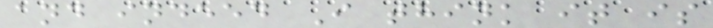and indeed I think it is
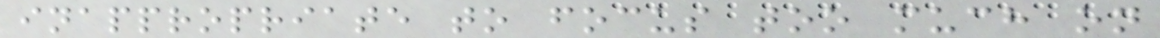inappropriate to focus too much on
